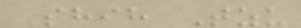Shih Tzu
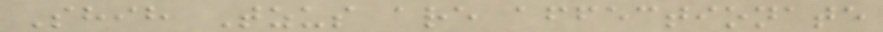Shih Tzus are affectionate
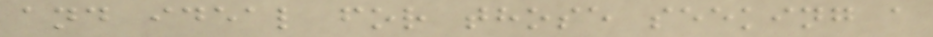and ideal for those seeking a
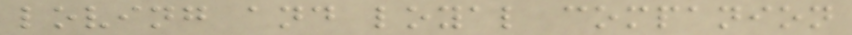loving and loyal companion
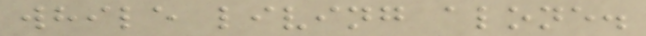while living alone.
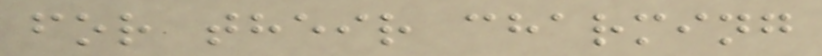for their charming
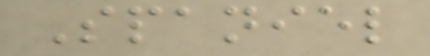Spaniel
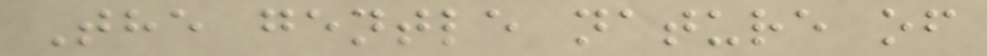The gentle nature of
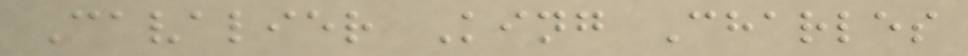Cavalier King Charles
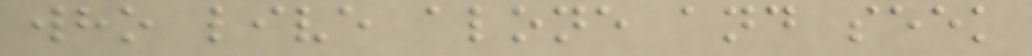who live alone and seek
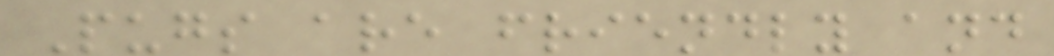Pugs are friendly and
